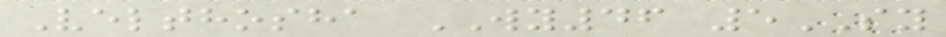Velthosha WY46 5SY
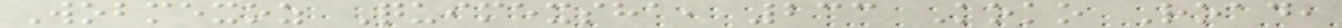Wobmexoz Quimexsha, 233 Koko Road,
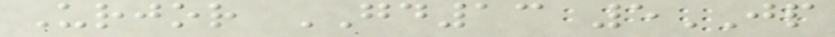Urjor GD13 5JP
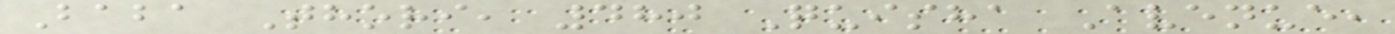Baba Thori, 480 Quisha Avenue,
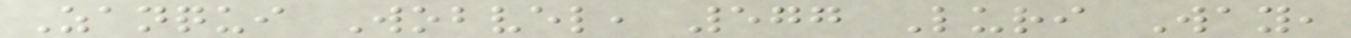Zanqui Wobvel, 577 Luri Way,
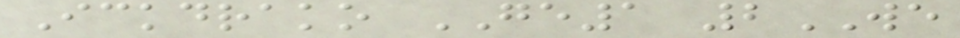Ickdrako GE1 2WE
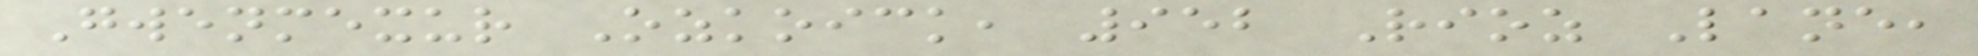Gwenmexur Ozkoick, 952 Rioz Lane,
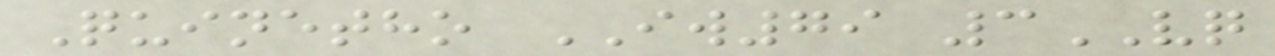Quinetho IW79 3VQ
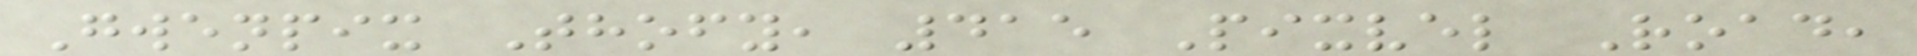Gwenpix Thofy, 415 Pixvel Road,
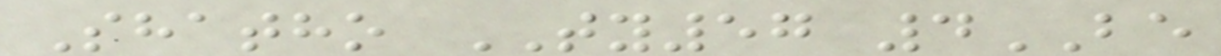Shatho TY57 4BE
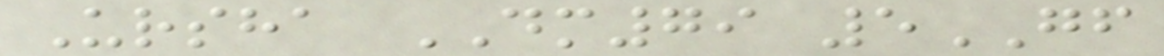Ursha DM79 5GF
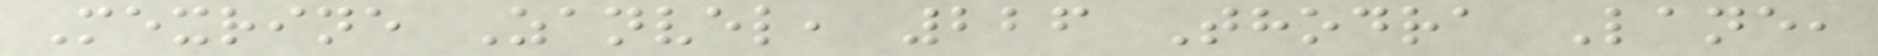Mexrine Zanvel, 226 Thodra Lane,
